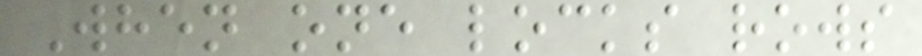When one locks rows
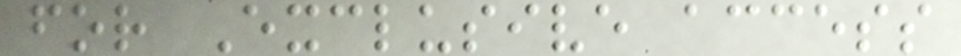for Exclusive access
